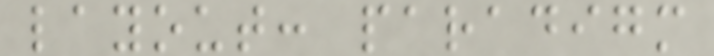layout: paradigm
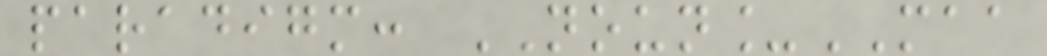paradigm: NOUN_MAA
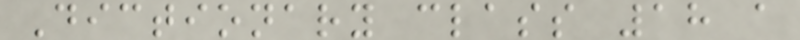Dictionary class 18 a
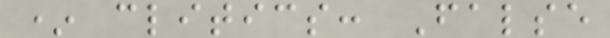* clitics: False
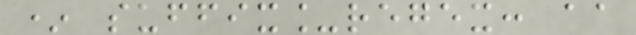* suffix_regex: aa
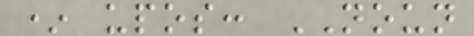* upos: NOUN
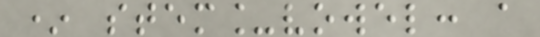* stem_vowel: a
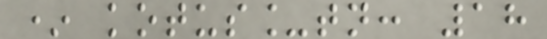* kotus_tn: 18
